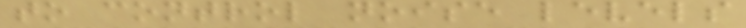to control noise levels
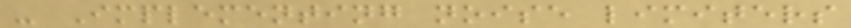- Implementing noise limiters
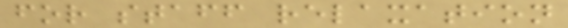for staff relaxation
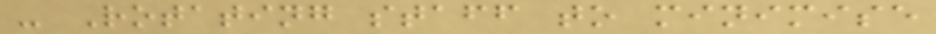- Rotating staff to minimise
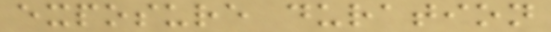exposure duration
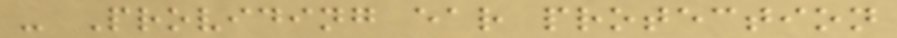- Providing ear protection
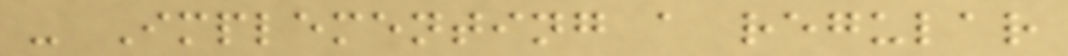- Implementing a regular
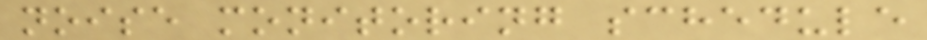noise monitoring schedule
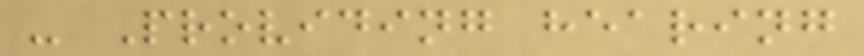- Providing hearing
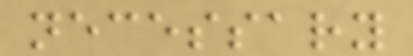necessary
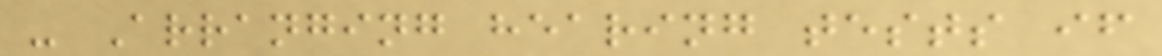- Arranging hearing tests if
